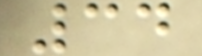34
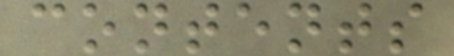contents
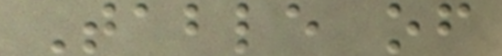Table of
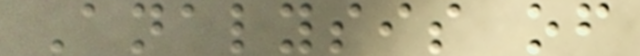Analysis of
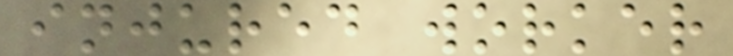injured worker
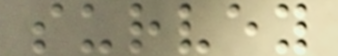survey
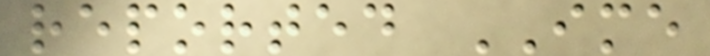reported IME
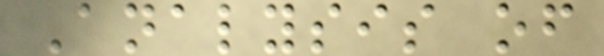Analysis of
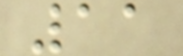11
